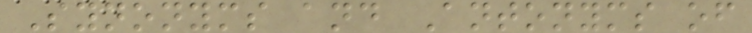Synonyms and Antonyms of
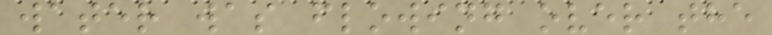water was flowing over the
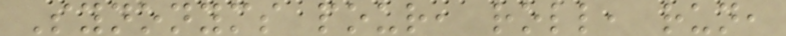Synonyms pour, roll, run,
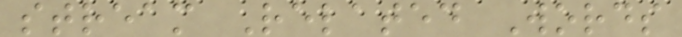stream Related Words
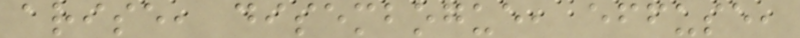arise, disembogue, effuse,
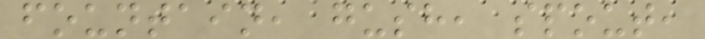fountain, gush, spout,
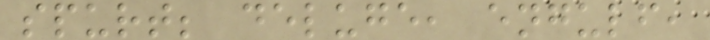spurt; deluge, engulf,
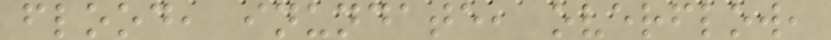flood, inundate, overflow,
